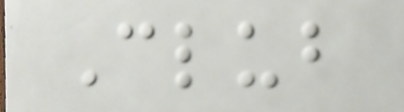Club
